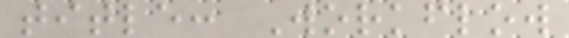title: Workflow
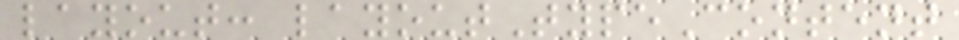layout: layoutTypeContent
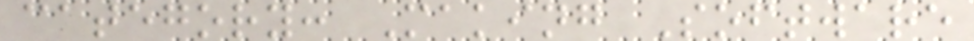category: Making Software
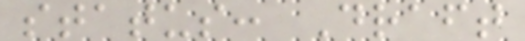status: Draft
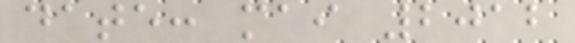date: mai 2012
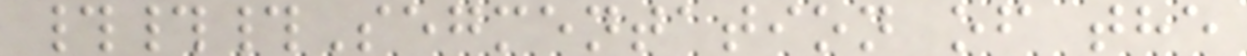###Segmentation of the
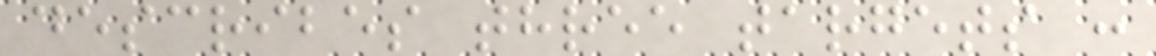describes three targets :
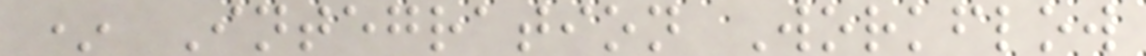* Integration Workflow
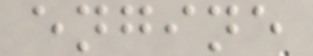engine
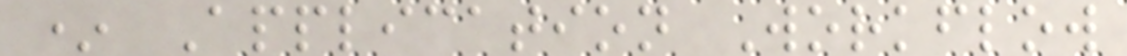* Application Workflow
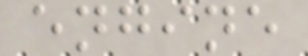engine
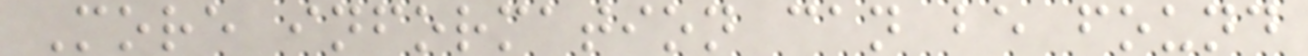More information can be found
